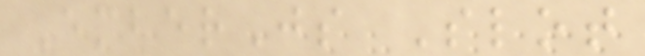EmberJs Slot
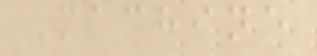Machine
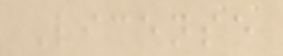License
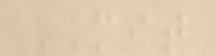MIT
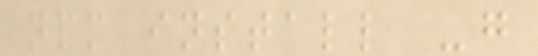npm install -g
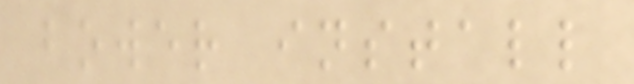bower install
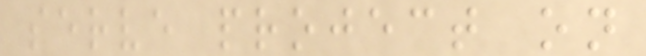serve project on
